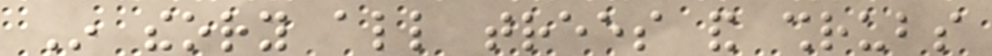In theory all trees and shrubs
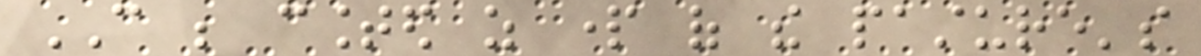CAN be counted as part of the pasture's
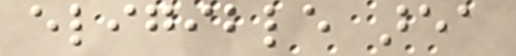eligible area
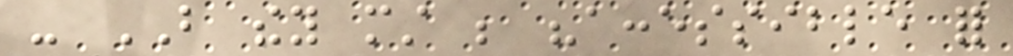- BUT they must be "accessible for
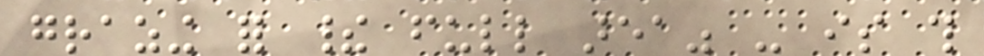grazing for their full area" - is this
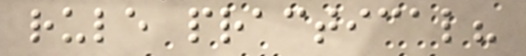rule practical?
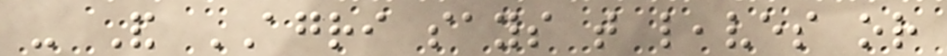- And AGRI says that leaves or
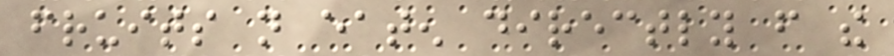fruits not eaten directly from the
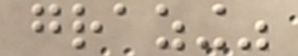grazing"
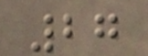27
